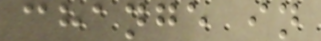change in
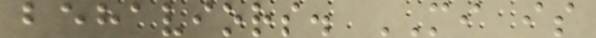behaviors. MI is
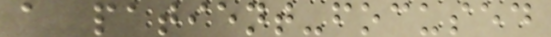a patient-focused
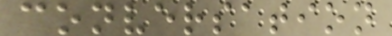conversation
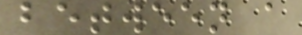between a
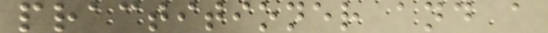practitioner and a
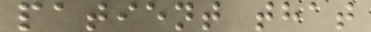patient that
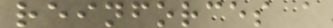reinforces a
